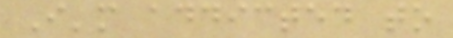I'm addicted to
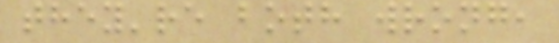they're both wrong,
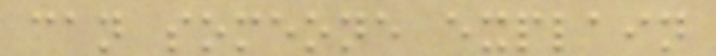can someone explain
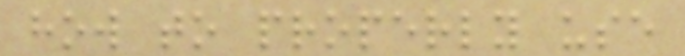how to properly use
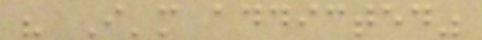" I'm addicted"
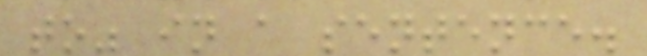to" in a sentence.
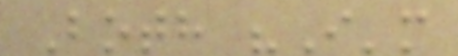Both "I'm
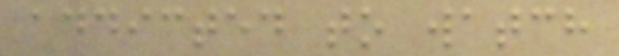addicted to watch
